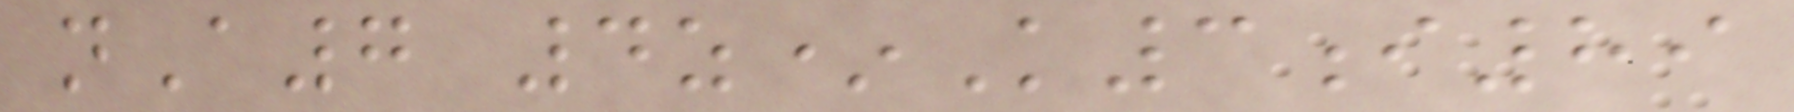nA7 4z*K3i89
